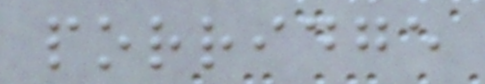porridge
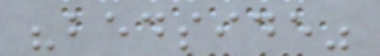"bedside"
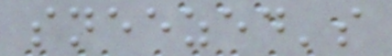sneezed's
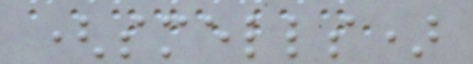(smells)
